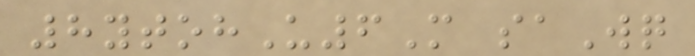8ytohU6M saWq
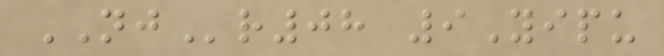NJr08 9Yipu
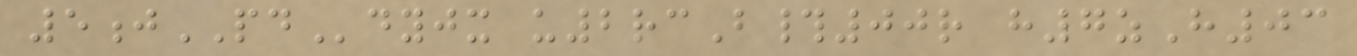5jPDdyjx u2rcB#00r h7zH03
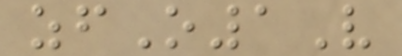zfO1V
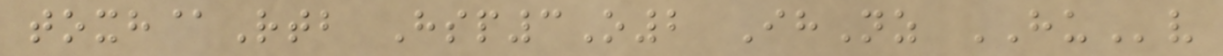toxh@Rtb Hsp3O2 IhNz HUv
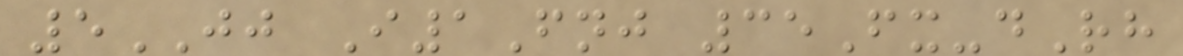5JJ I1Fnj 35Fx-dRh
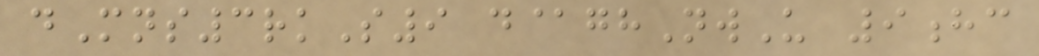dMns3rkS9 d@ghNwU 9hc
